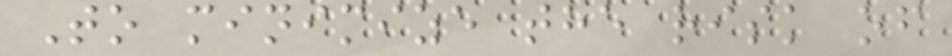To minimize the risk of
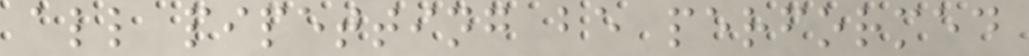all pipetting be performed
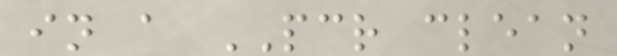in a PCR clean
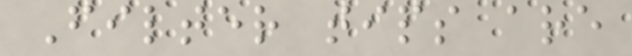Filter tips are
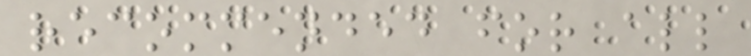recommended for all
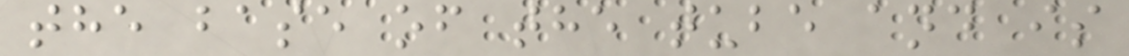the base of the tube and is
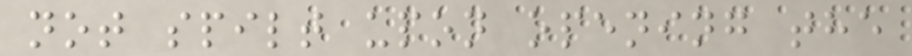not spilt upon opening the
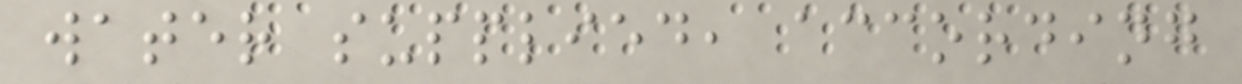water supplied, according
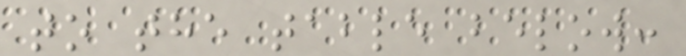to the table below:
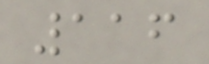116
